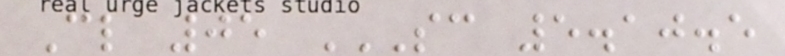Cl 05 SC 5.10.5
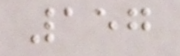157
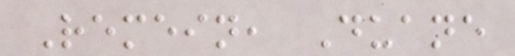Remein, Duane
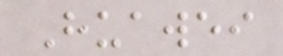Huawei
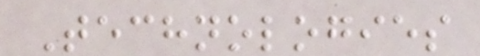Technologies
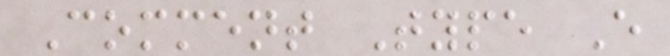Comment Type E
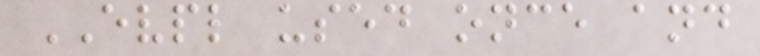EVPL used once and
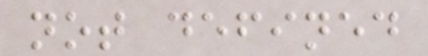not defined
